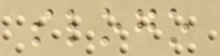slogo
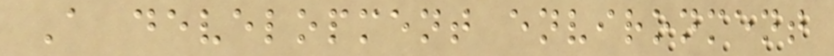A development environment
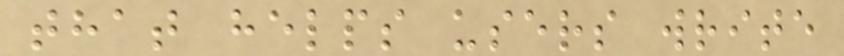that helps users write
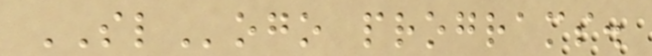SLogo programs.
